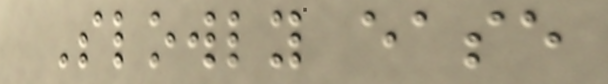Slowly ease
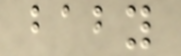baby
